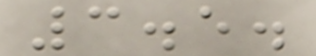3.5.
